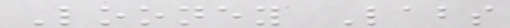Looney Labs
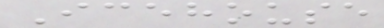Icehouse
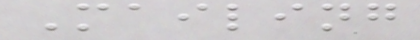Mailing
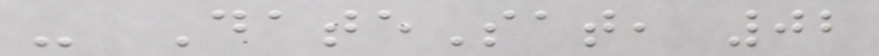- DateSat, 02
